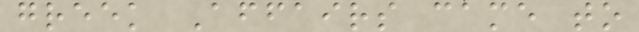greek Affairs came to
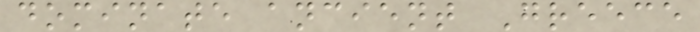dominate ancient Greece
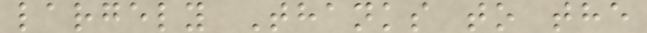largely Thanks to the
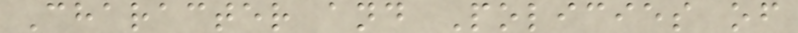Character and Policies of
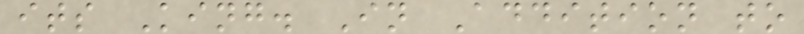its King. In Addition to
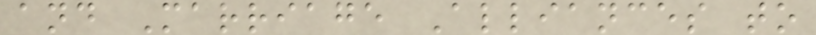and Marriage Alliances to
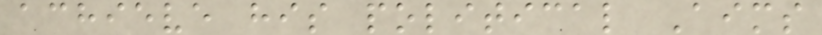achieve his political Aims
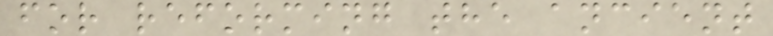for reforming the ancient
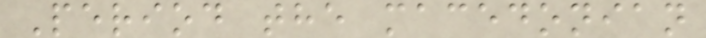Period the macedonian
